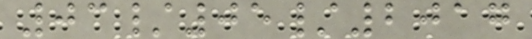03/05/2017
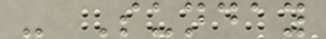- Sunday
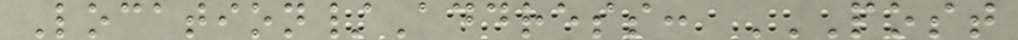Location/Address: POST
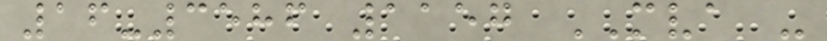16-3586 1157 MVA -
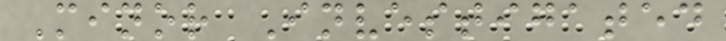Minor Investigated
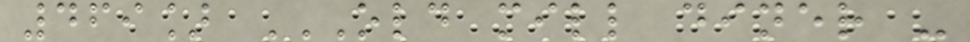469] OLD MILL DINER -
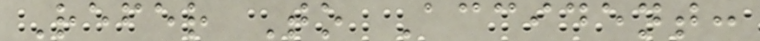Refer To Accident:
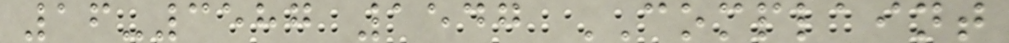16-3587 1547 COMPLAINT
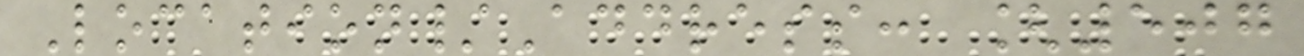Location/Address: [507
